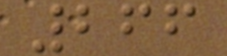266
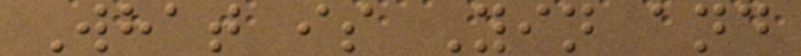What is Yin and
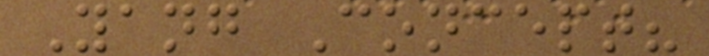Yang Concept?
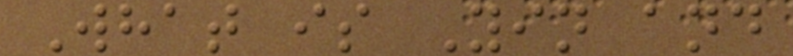What is Yin and
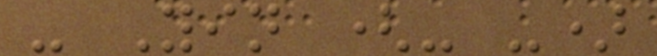- Yin (- -)
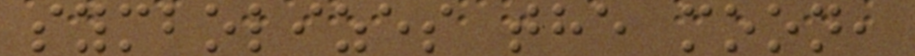symbolizes the moon,
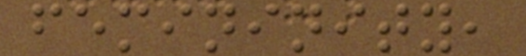femininity,
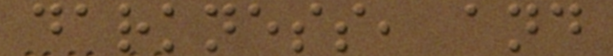darkness, and
